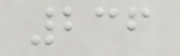236
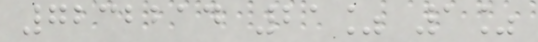7232214 21% 1%
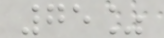75%
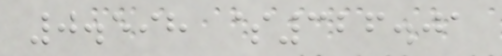0.598 $326.01
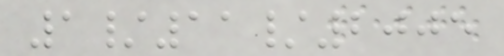1/11/2005
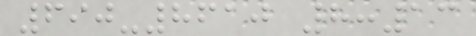690-8610 8:13
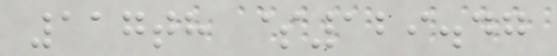117th $129.47
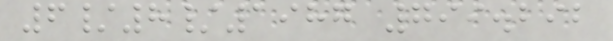6/8/1987 799.292
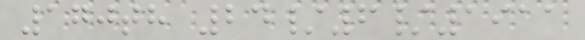170th 24/6/1911
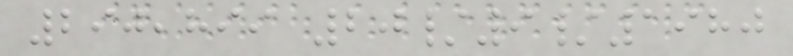290,899 20/9/1980
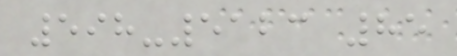598-5123 85
